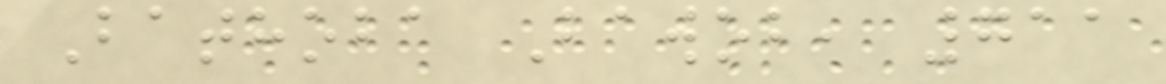Bathoba Bawob, 711
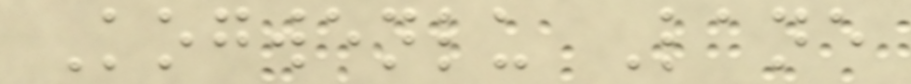Kogwenlu Lane
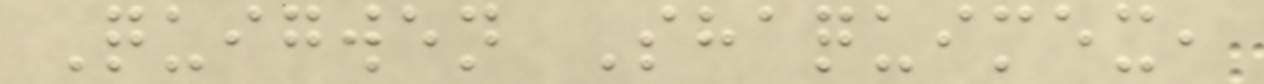Quigwen Shaquimex,
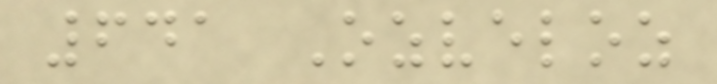641 Ozveloz
